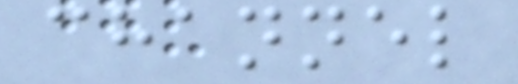channel
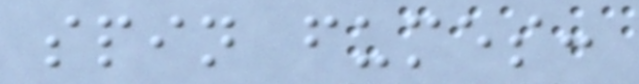spin fumes:
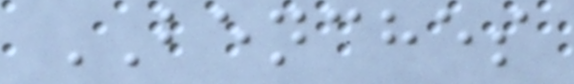BENCHES
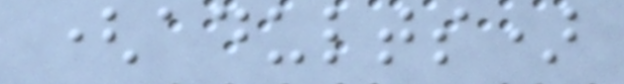(adults)
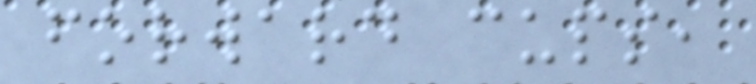forward cups,
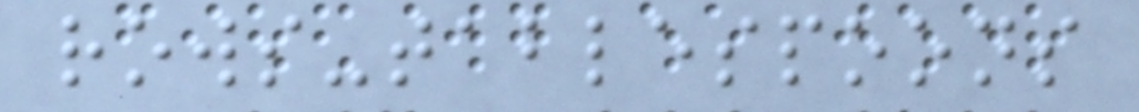rows-tablespoons
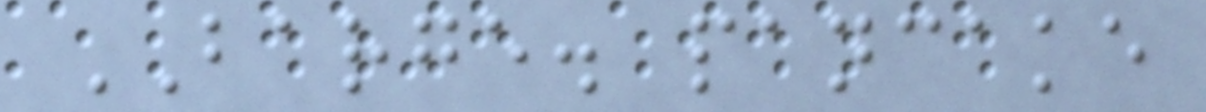BARGE. pancake
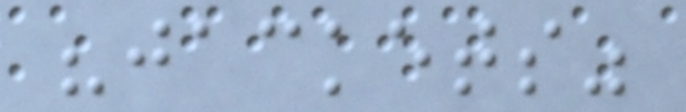"jackets"
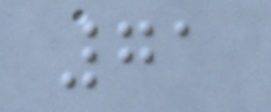71
